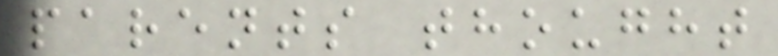parents thought
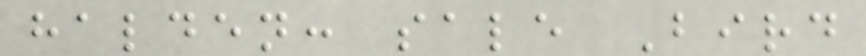halden: sale Bird
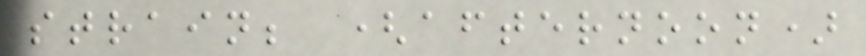strain; (afternoon)
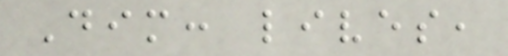Dim: lives,
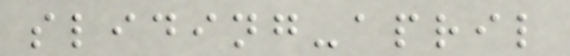sliding-april
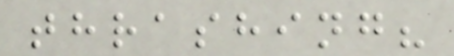thrashing?
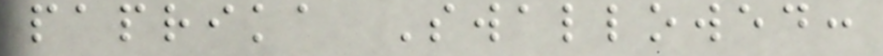paprika Swallowed:
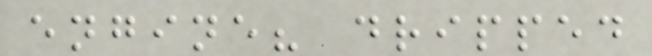engine? dripped
